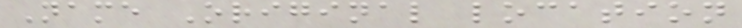Name Original location
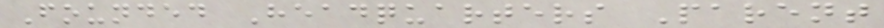Founded Headquarters Parent
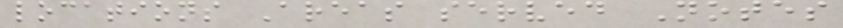locations Areas served Notes
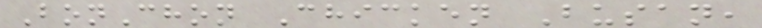BonChon Chicken Busan,
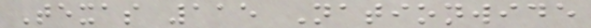Texas 115 Nationwide
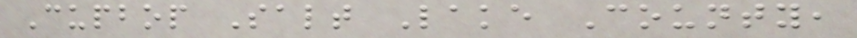Cupbop Salt Lake County,
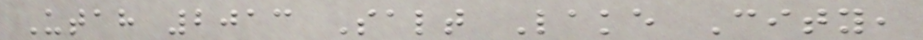Utah 2013 Salt Lake City,
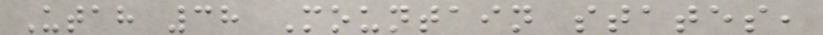Utah 38 Mountain states,
